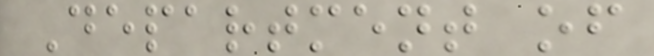Department of
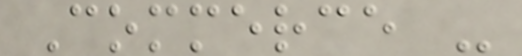Commerce -
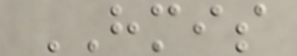HMIS
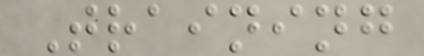Training
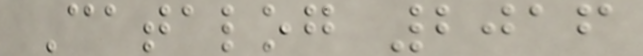Catalog 2016
